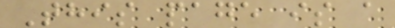This page is a
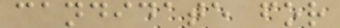candidate for
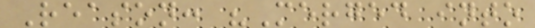Reason: "Merged into
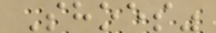Shoes"
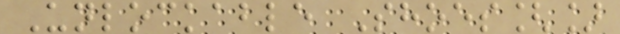Unlockable Shoes[]
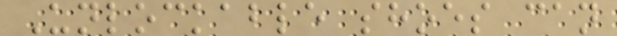Unlockable shoes can
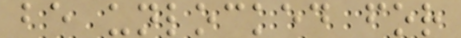be unlocked for
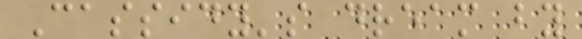Cassidy's dream by
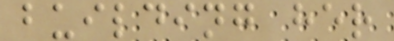building her
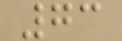73
